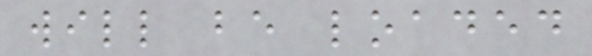will be loaded
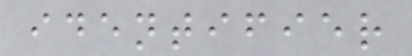identifier
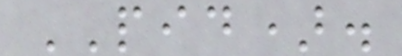PID).
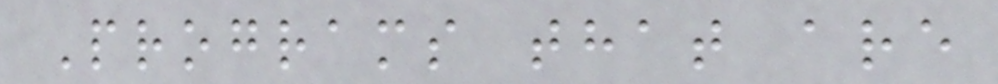Programs that are
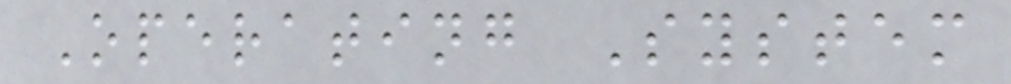Operating System
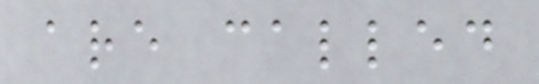are called
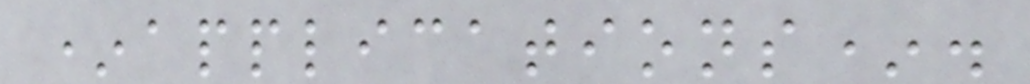*applications*.
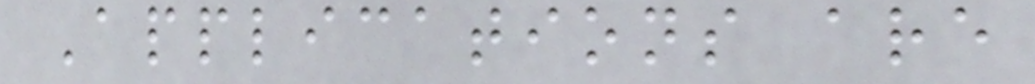Applications are
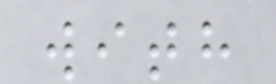with
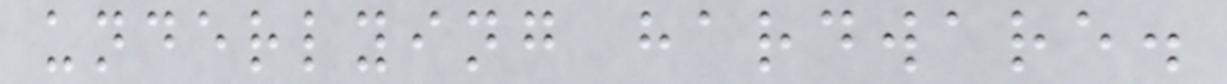underlying hardware.
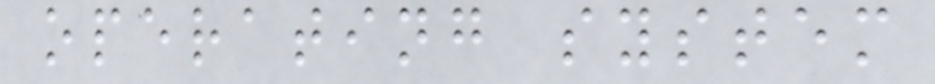operating system
